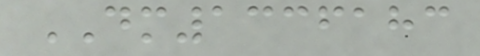DM1336183
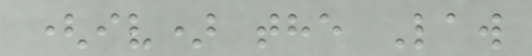(iv) the Law
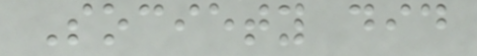Society did
